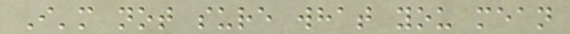I'm not sure what you mean
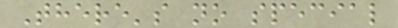There's no special
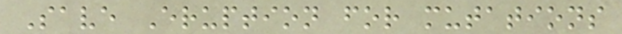Save Eruption for mutations
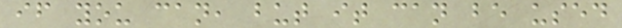if you can, but it can be used
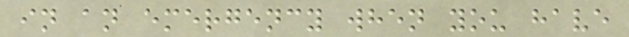in an emergency when you have
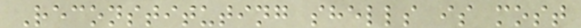Reconstituting shells is most
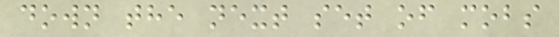down the next set of mobs
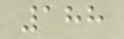188
